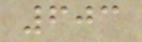603
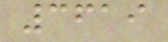3619
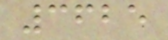3625
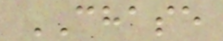CHASE
